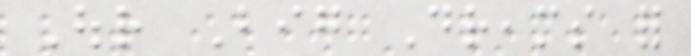Our Big Dreams for
